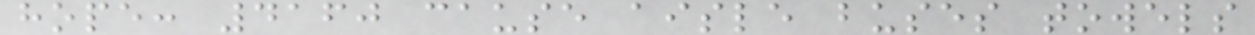hope: 4160 cause aisle buses towels
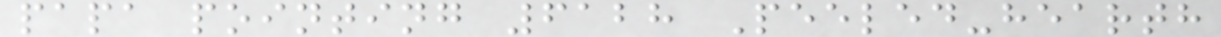papa pointing 6128 Peeled-hearth
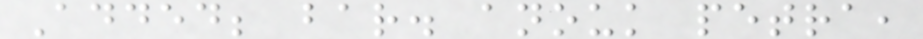Added; bar. anouk petra,
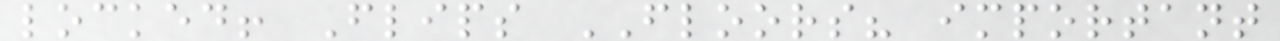locked! Flips FLOORS? important
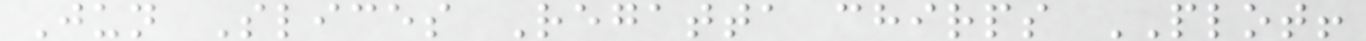Jun Slices Regatta chirps PLOT!
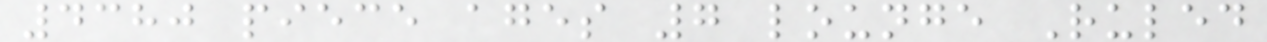4380 piece ages 7 lounge Ruled
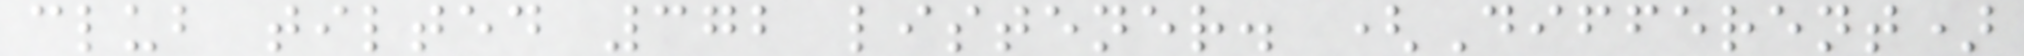club tilted 372 listener. (Different)
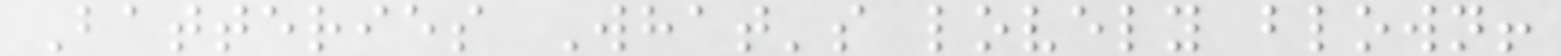Batteries What's lovely blown!
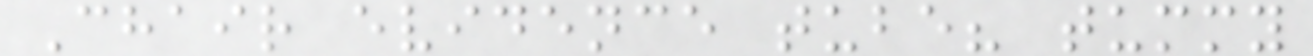Chair evidence tube? tummy
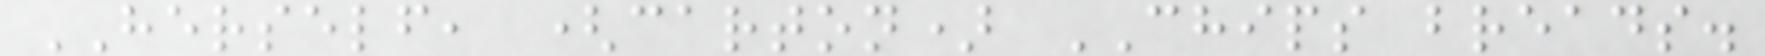HERSELF, (carton) CHIPS breads.
